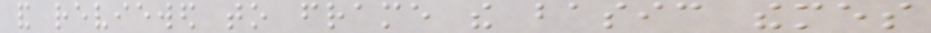and reviewed to frame the basic themes
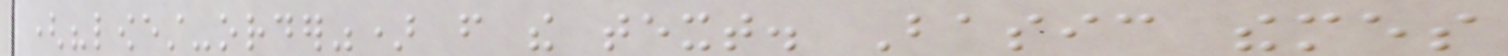("lowest-order") from the text. Basic themes
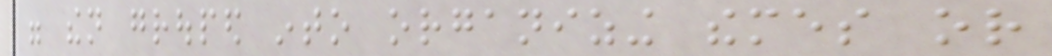were then grouped into organizing themes or
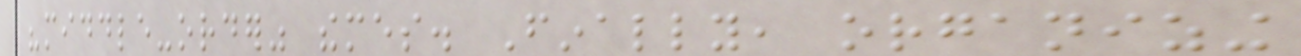"middle-order" themes. Finally, organizing
